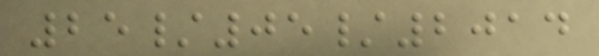25/05/2014
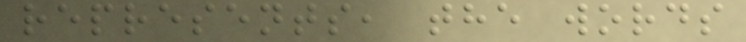represents, the words
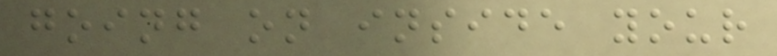going on inside your
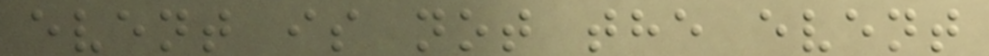event is not the event
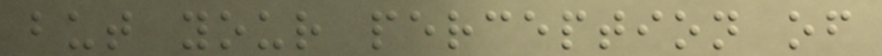but your perception of
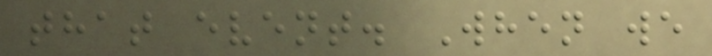that event. When we
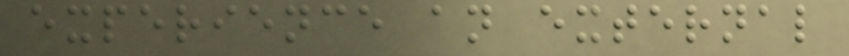experience an external
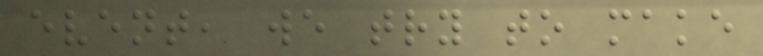event, we try to make
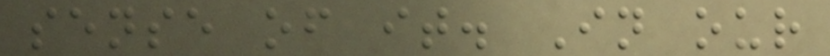sense of it. In our
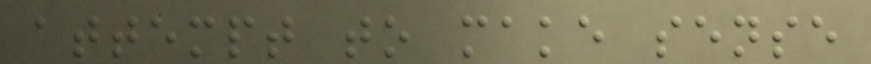attempt to make sense
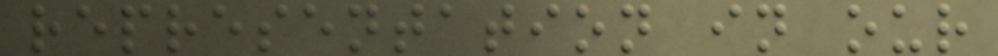representation in our
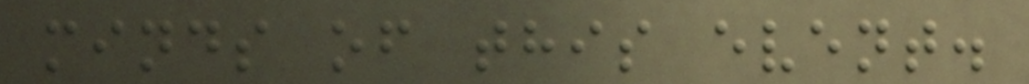minds of this event.
